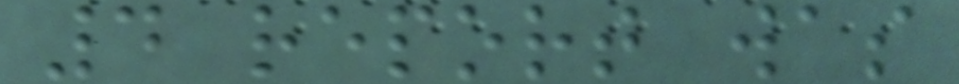4 report was
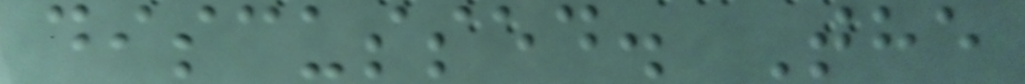discussed. The
